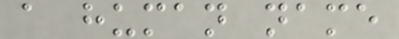a human name
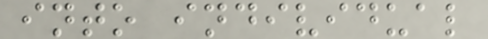into individual
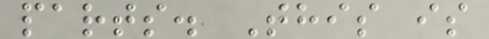parts. This is
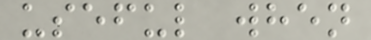useful when
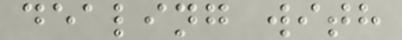dealing with
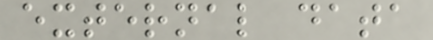external data
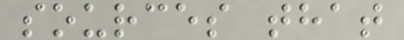sources that
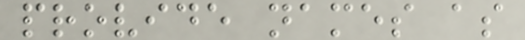provide names as
